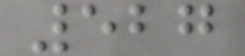527
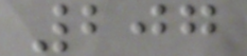207
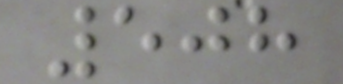508
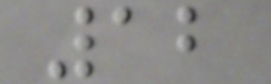12
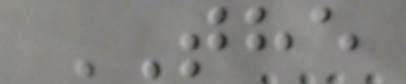THE
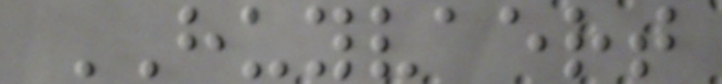HUYVAERT
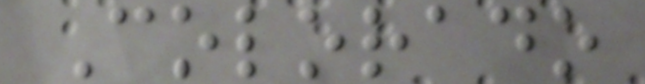Colorado
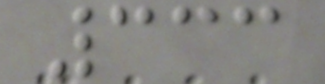333
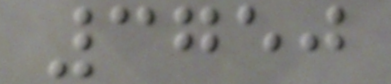3750
